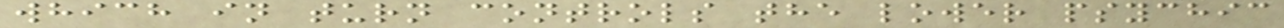which in turn controls the lower psychic
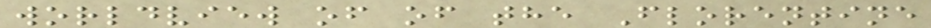worldview of of the Florentine
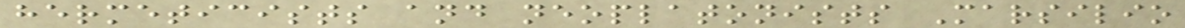hermeticists and neoplatonists Marsilio
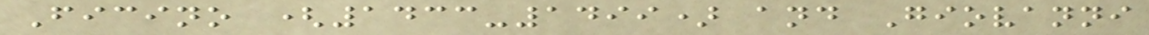Ficino (1433-1499) and Giovanni
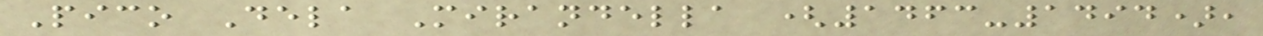Pico Dela Mirandella (1463-1494),
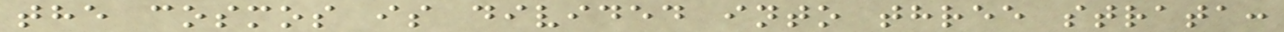the cosmos is divided into three strata:
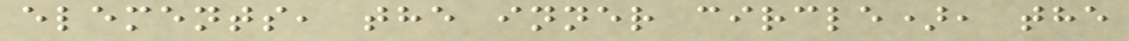elements, the inner circle), the
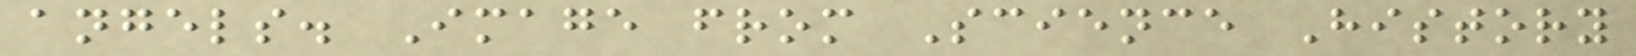angels. Image from Science History
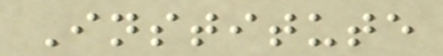Institute
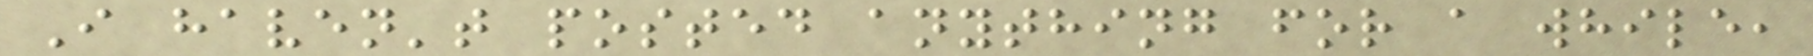I haven't posted anything for a while,
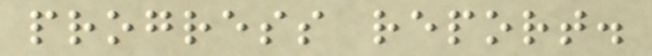progress report.
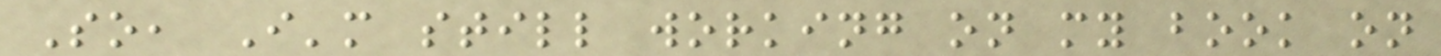So, I'm still working on my book on
